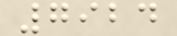7924
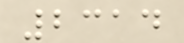2314
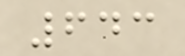643
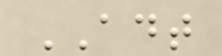ADT
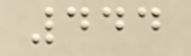444
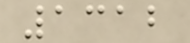1312
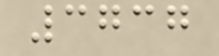3737
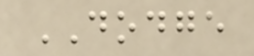DODGE
